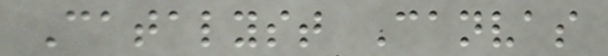Catalyst Canvas
